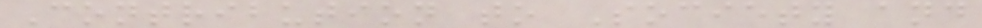Contribution to Society and
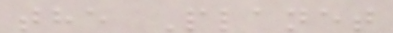the Planet
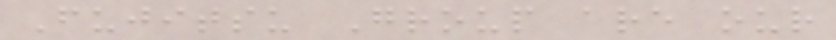Fujitsu Group are our
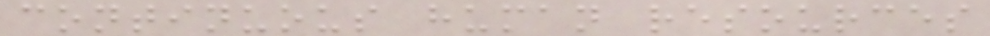continuous human resources
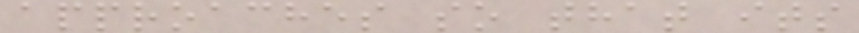approaches so that its
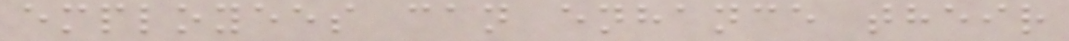employees can enhance their
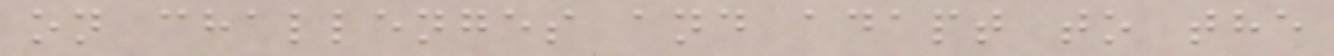on challenges and adapt to the
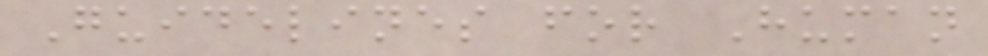Guidelines for Human
